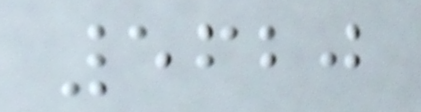5620
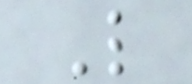L
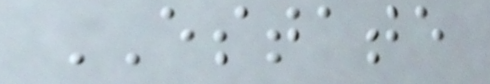ESTATE
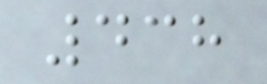438
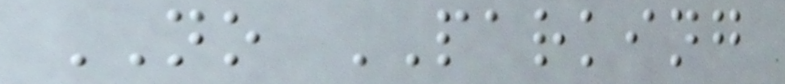NO PARKING
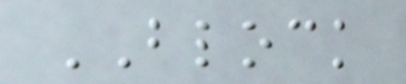BLOCK
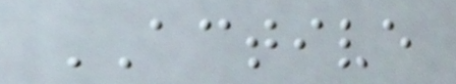ACTIVE
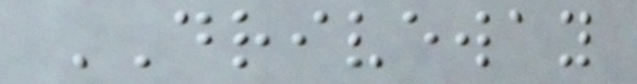DRIVEWAY
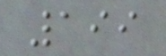199
